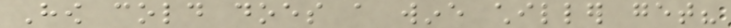How cold does a wine chiller get?
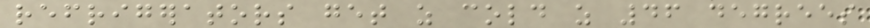refrigerators get as cold as 46 degrees
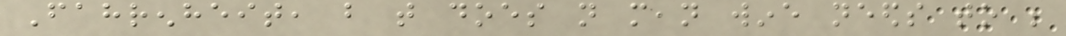Fahrenheit, but that does not mean wine needs to be
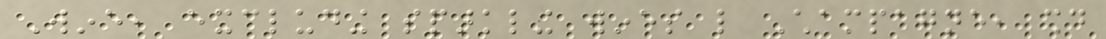Wine, excluding sparkling wines like Champagne, should
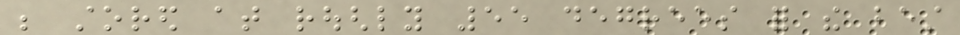be stored at roughly 55 degrees for the best
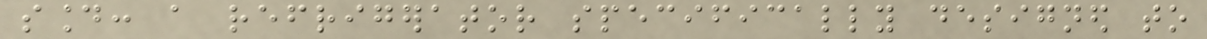sound: a refrigerator specifically designed to
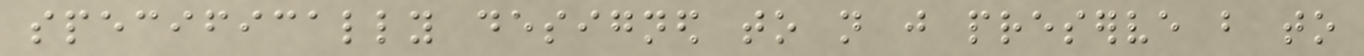specifically designed to not just preserve but to
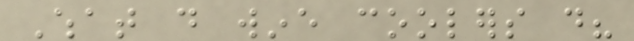What do wine coolers do?
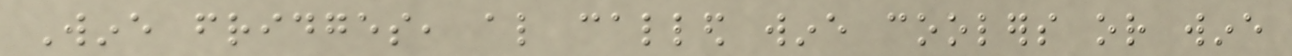Wine fridges, also called wine coolers or wine
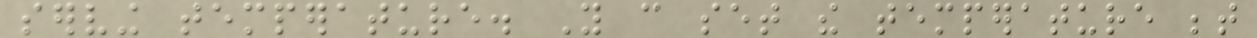serving temperature. You can set the temperature between
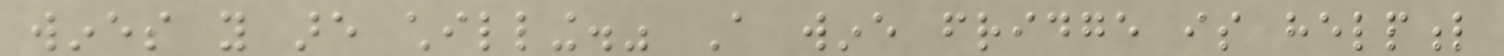wines you are chilling." A wine fridge is helpful
